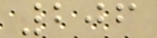206
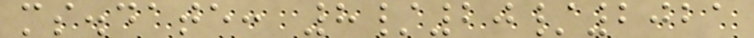ms.date: 8/20/2021
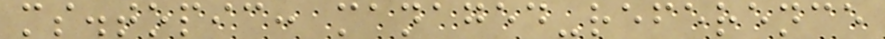ms.topic: managed-reference
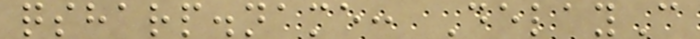qsharp.name: DelayC
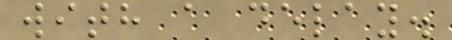with a delay.
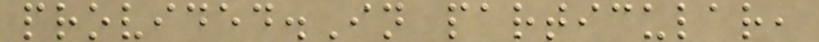provided.In particular,
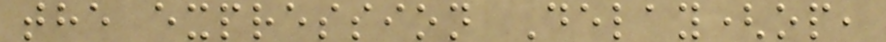the expression Delay(op,
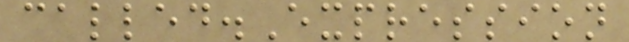called.Expression
